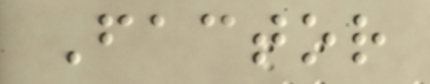Factor
